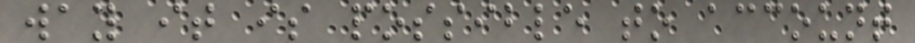way it is possible to account
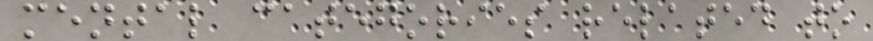mental categories related to
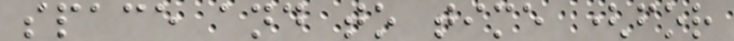space and to time (for
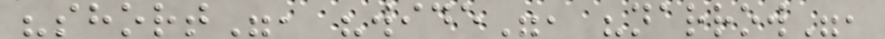"short", "wide", "narrow",
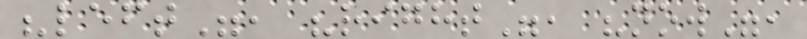"left", "right", "now",
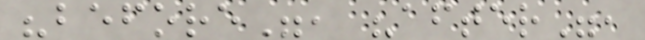"before", "after",
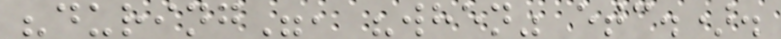"during", "when" etc.).
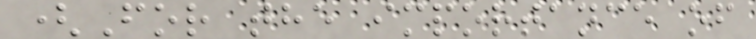(For the importance of
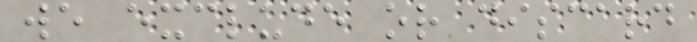we exclude or discard
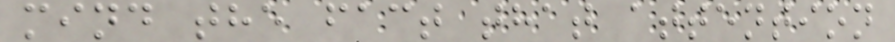mind the fact that attention
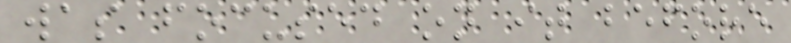was focused on it before
